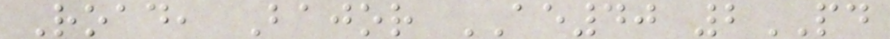Road, Bajor AE40 2PD
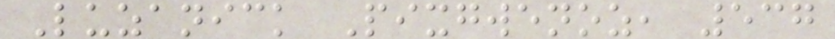Luzanick Pixgwenoz, 537
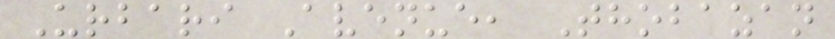Urbari Avenue, Thobazan
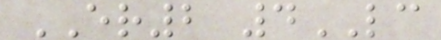ER2 4LC
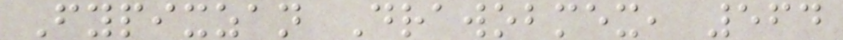Fypixzan Drawobmex, 564
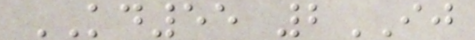KD55 2IJ
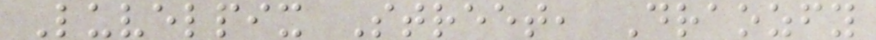Luvelpix Street, Draozfy
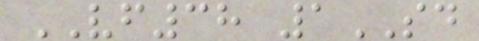VF38 1SD
